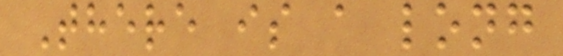There is a long
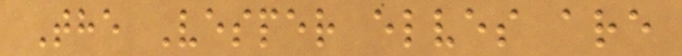The Vesper elves are
